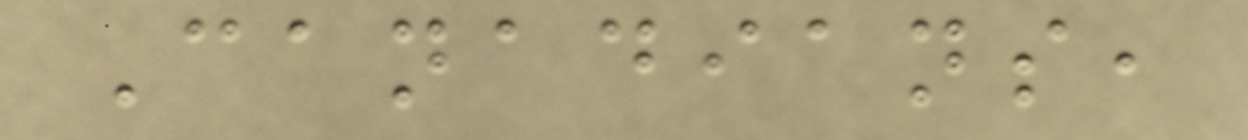Canadians,
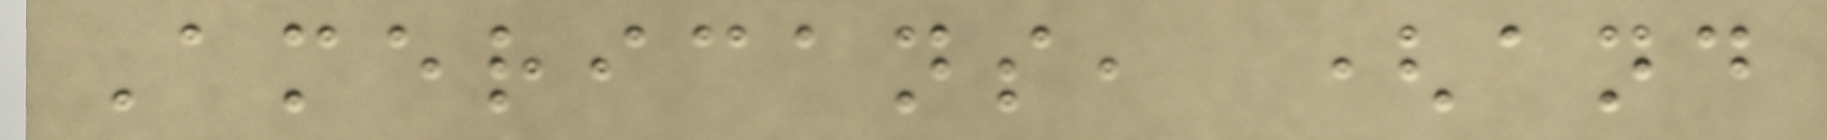Americans, (and
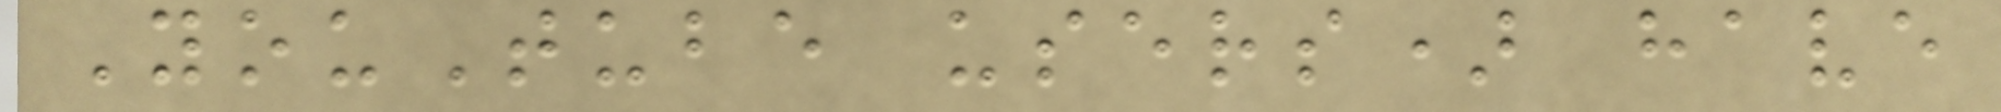YouTube users) have
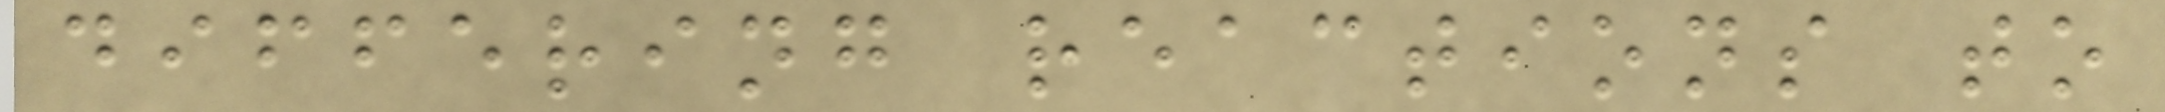differing reactions to
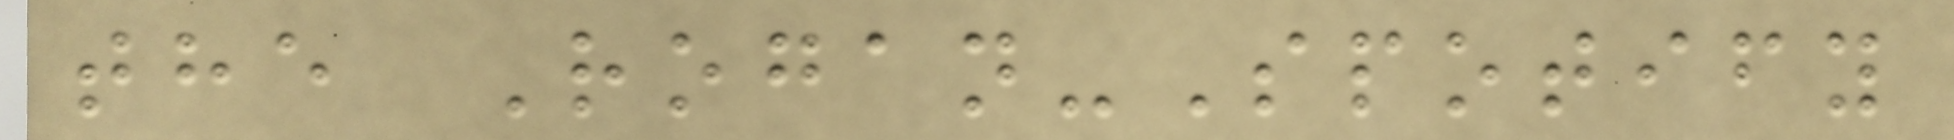the Rogan-Spotify
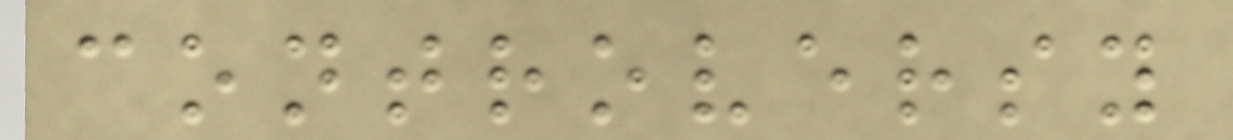controversy
